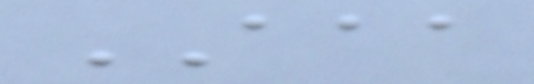AAA
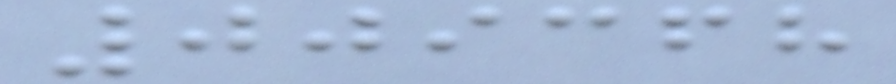009368
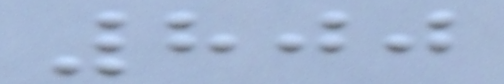800
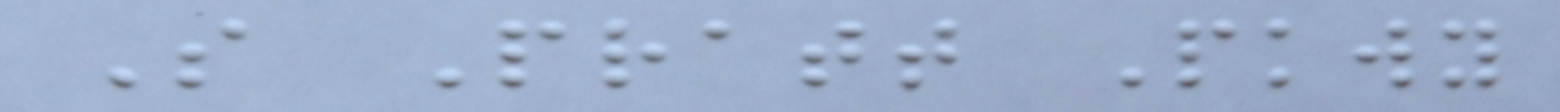S Pratt Pkwy
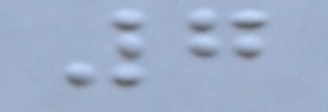7
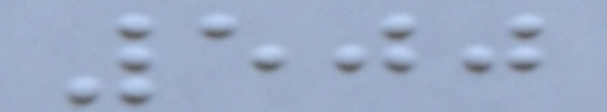500
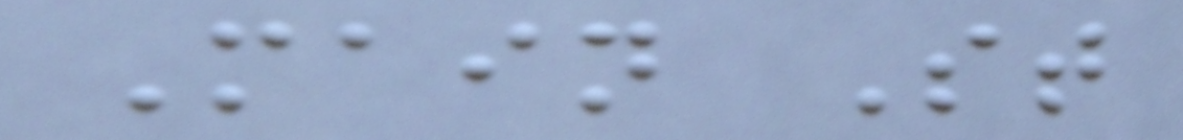Main St
